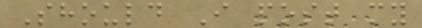Should I post my
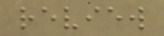review
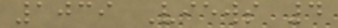1039 Views 4
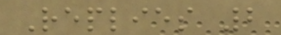Replies 2
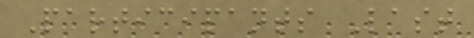Participants Last
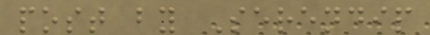post by Serendip
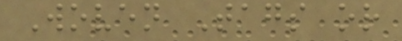Woven Tags or
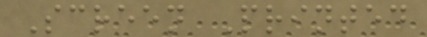Screen Printed
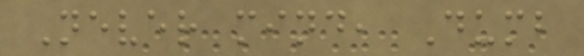Never mind, Dumb
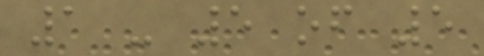1 - 5 of 5
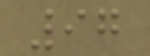97
